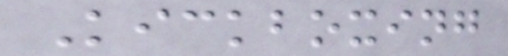Kickboxing
